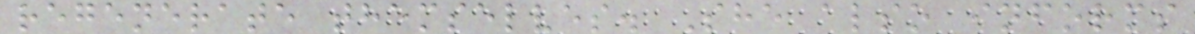regenerate themselves. She also informs
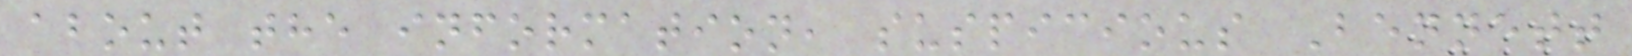about the information, suspicious Bennett
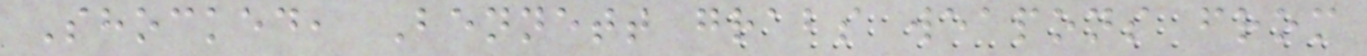Shocked, Bennett grabs weapons from
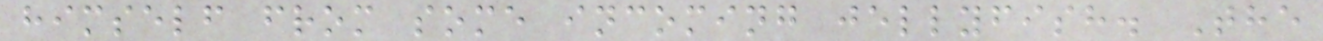himself from some incoming jellyfish. The
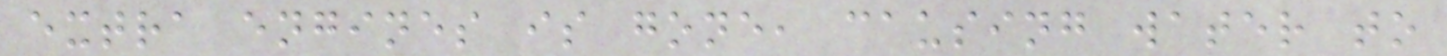extra engines is gone, causing water to
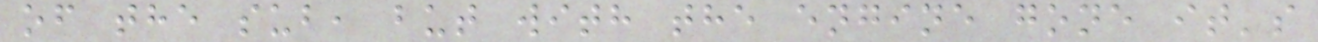of the sub, but with the engine gone it's
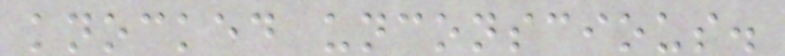knocked unconscious.
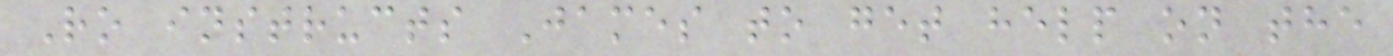Ro instructs James to get help on the
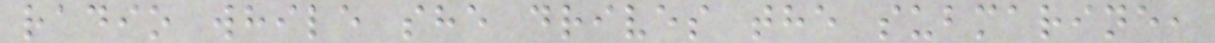radio while she drives the submarine,
